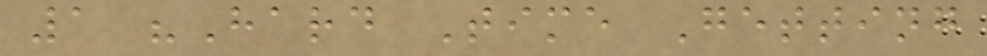1 "Hard Time Getting
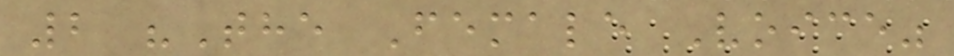2 "The Female Voice"
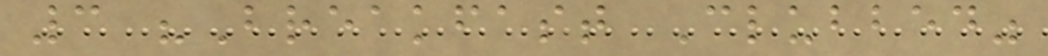3 "Breakfast Clubbed"
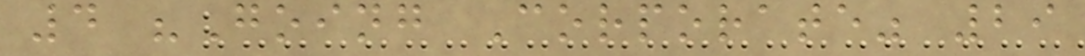4 "Going Corporate" 29
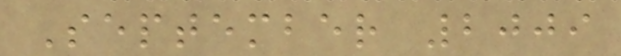September 2009
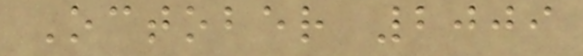October 2009
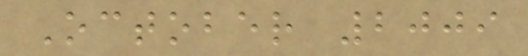October 2009
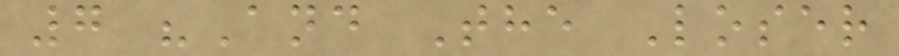7 "And The Loser
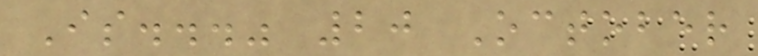Is..." 20 October
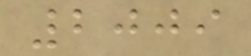2009
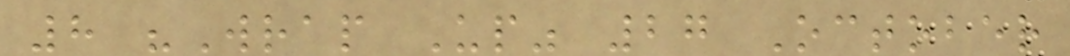8 "Wrap Up" 27 October
